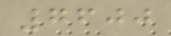7600
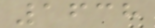1638
